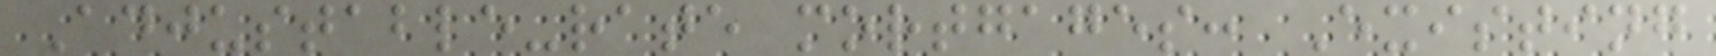Adjustable-rate mortgages: Existing
